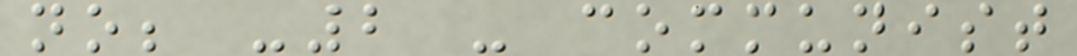no; -2 - communist
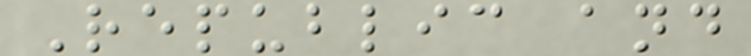Republic and
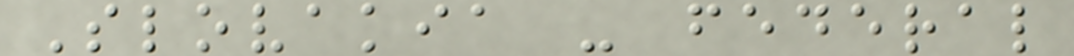Slovakia - federal
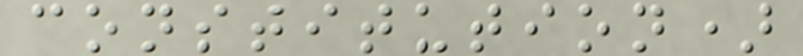constitution)
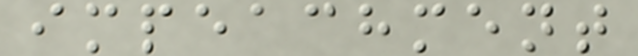impeachment
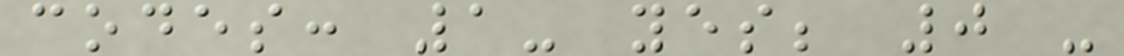codes: 1- yes; 0 -
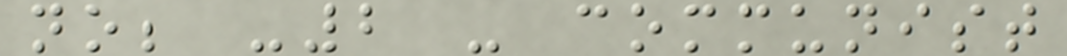no; -2 - communist
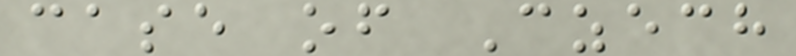case of Czech
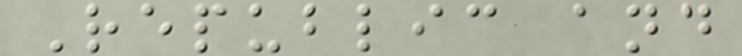Republic and
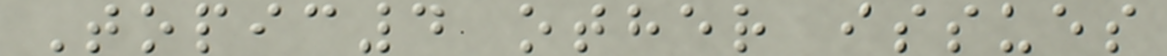Topic4 other issues
